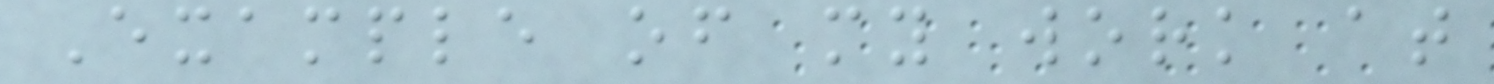Example of my work at
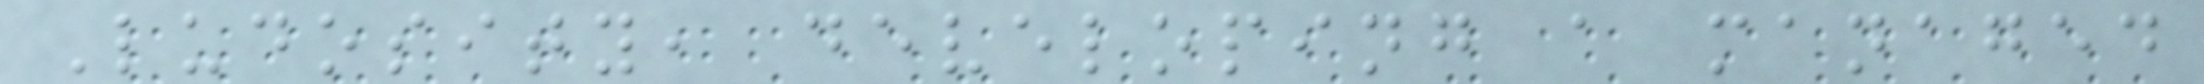Ludosity, developing a managed
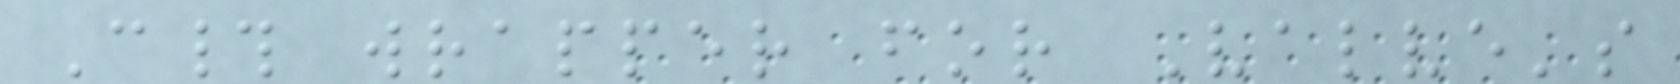C# wrapper for Valve's
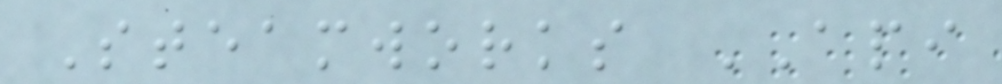Steamworks API
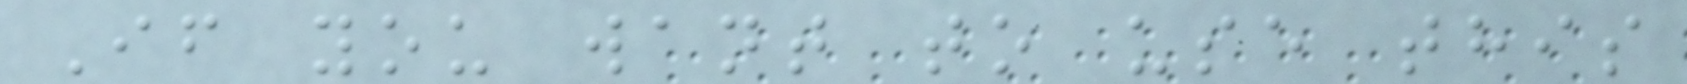If you want to use this
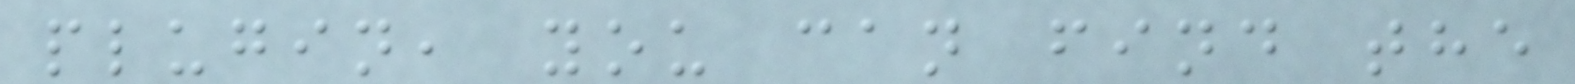plugin, you can find the
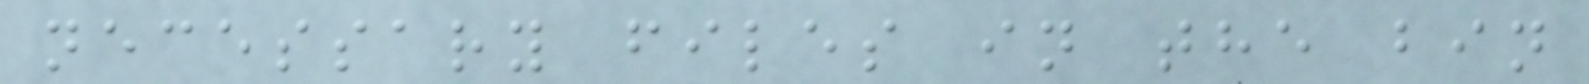necessary files in the bin
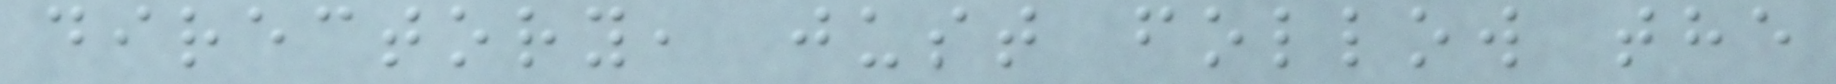directory, just follow the
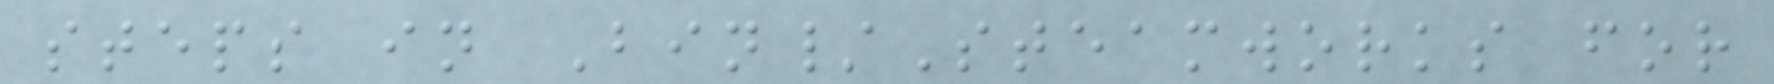steps in Bin/Steamworks for
